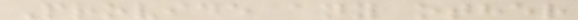Provide any other
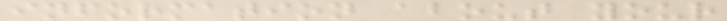information about your
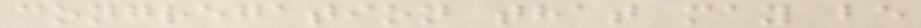congregation that may be
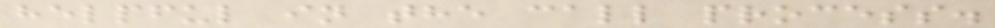helpful in the call process.
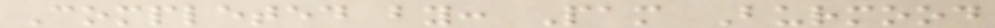Completed by: Pam Burmood
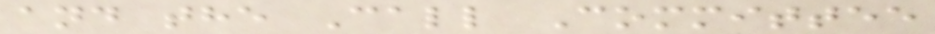and the Call Committee
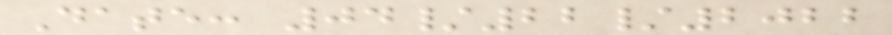Date: 04/22/2022
